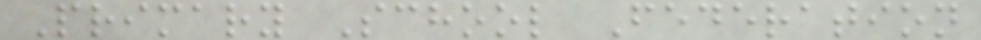Primary School Federation
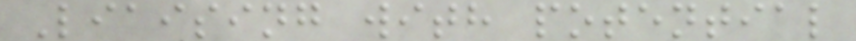Liaising with potential
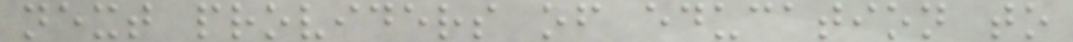next providers of education to
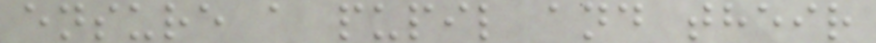ensure a pupil and their
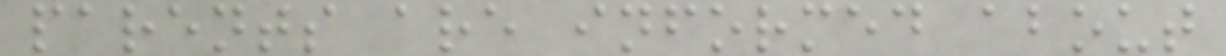parents are informed about
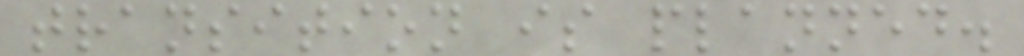transition is planned.
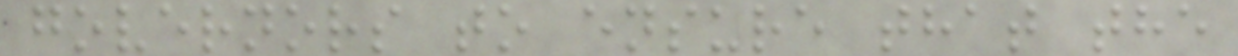governors to ensure that the
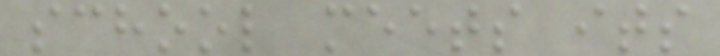school meets its
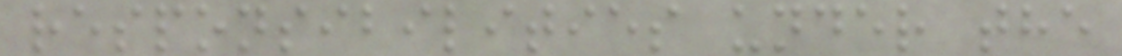responsibilities under the
